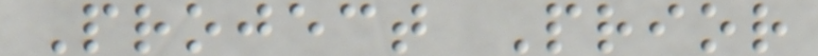Project Prior
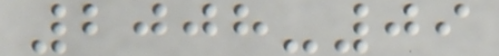2008-09
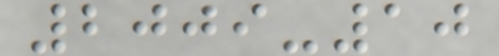2009-10
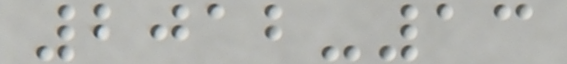2012-13
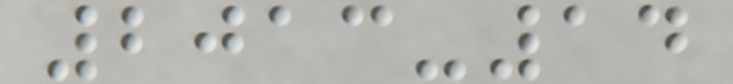2013-14
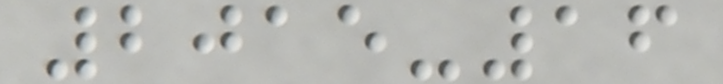2015-16
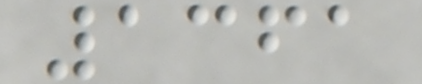1361
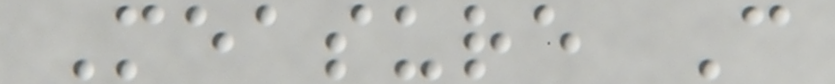Measure C
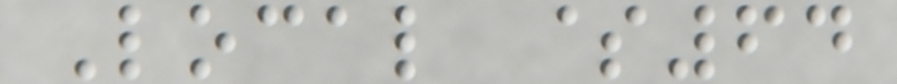Local $64
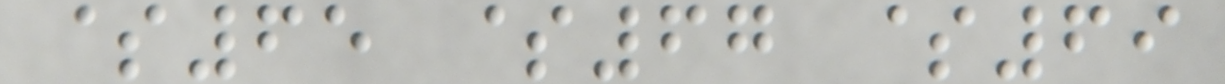$65 $67 $69
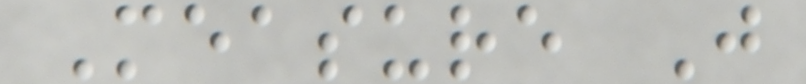Measure J
